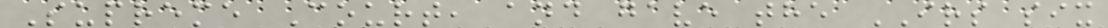Supreme Court, and gave the IRS six
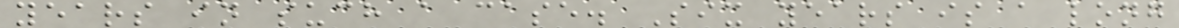years in such a case. Six years is a long
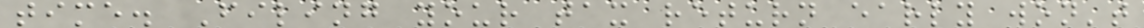time. Filing your tax return early won't
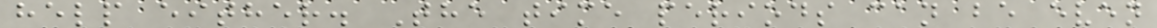help either. The time periods can be even
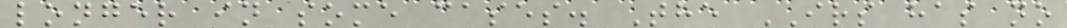longer in some cases. The IRS has no
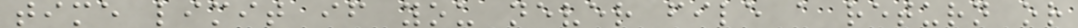time limit if you never file a return or
